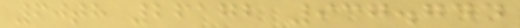60th 26172 937.744
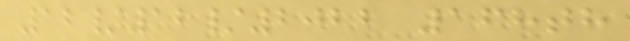12/12/2022 168th
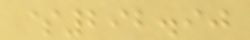$292.90
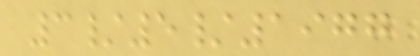3/5/1977
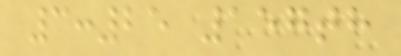3:25 157th
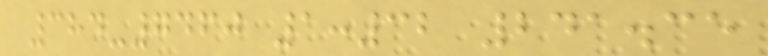384-7460 1:32 241.35
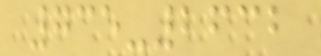735-2632
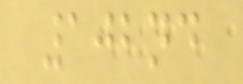102nd
